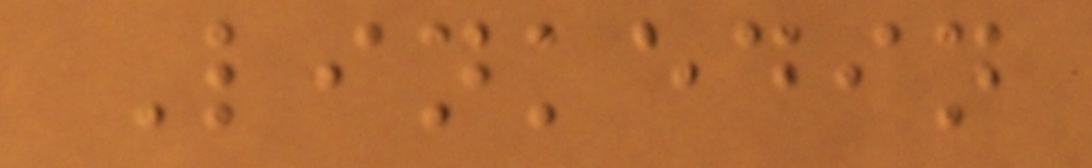Linkedin
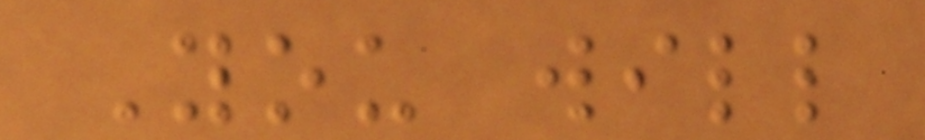You will
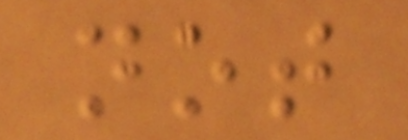not
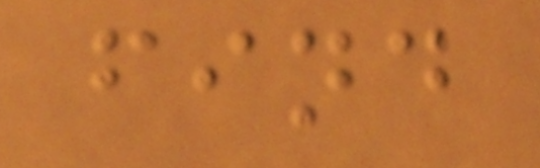find
